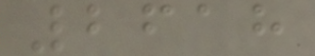2618
